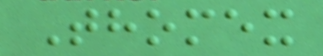Thomex
